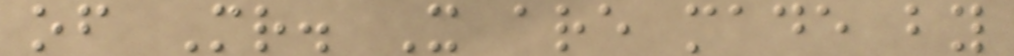of Mr. X are made by
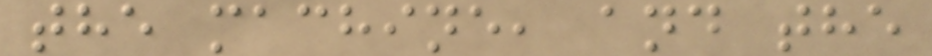the machine, and the
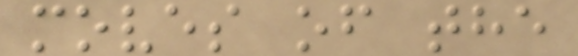moves of the
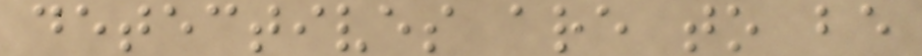detectives are to be
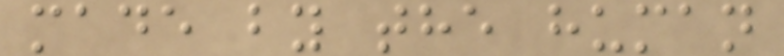made by the human
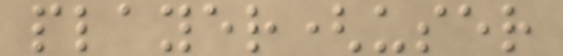player(user
